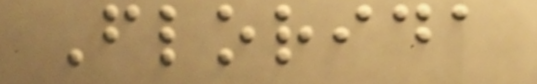Florida
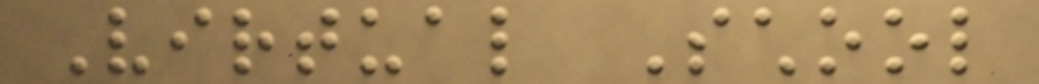Virtual School
